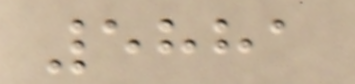5881
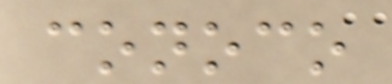conoco
